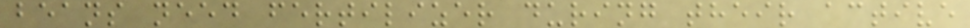beans need fertilizer during their active
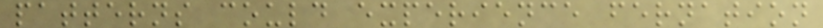patterns could experience fernation
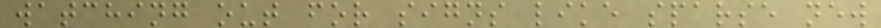watching out for signs like sparse new
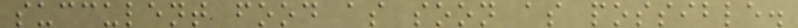succulent food as soon as possible.
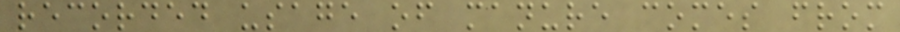recorded usage of manure comes from
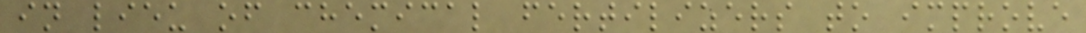in lieu of chemical fertilizers to improve
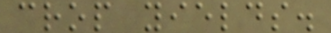crop yields.
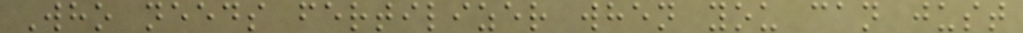Who needs fertilizer when you can just
